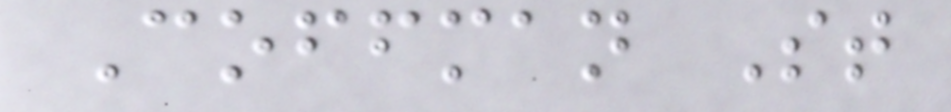Coffman St
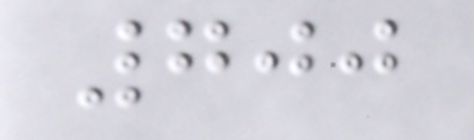700
